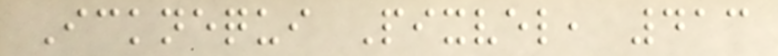Icknequi Pixvel, 413
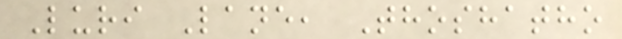Luri Lane, Thoshatho
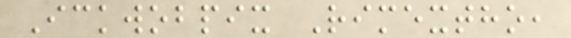Ickwobpix Rimextho,
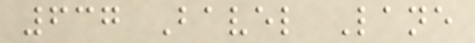637 Bavel Lane
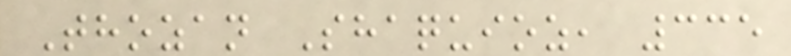Thozan Shaquioz, 335
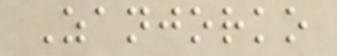Zanjorko
